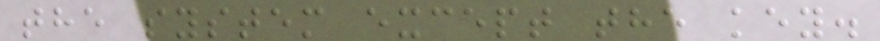the system except the key.
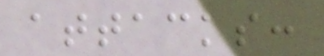attacks:
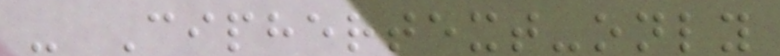- Ciphertext-only
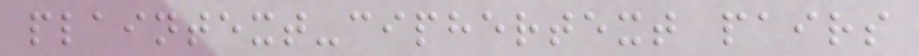plaintext-ciphertext pairs
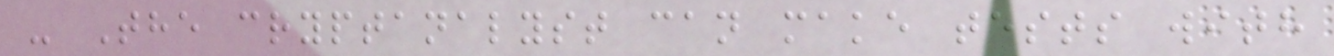- The cryptanalyst can make tests with
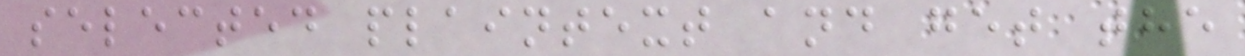selected plaintext and get the
